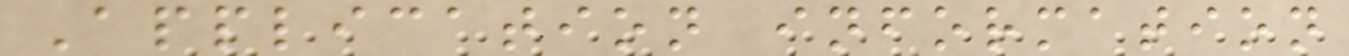Application information
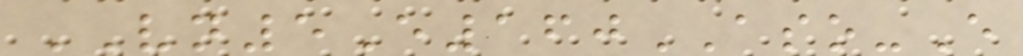VN5E160ASO-E
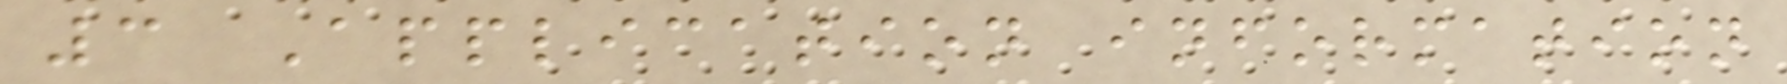3 Application information
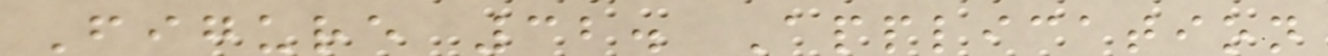Figure 32. Application
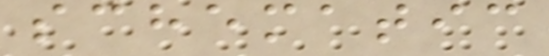schematic
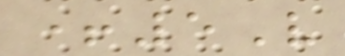+5V
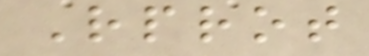Rprot
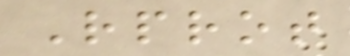Rprot
